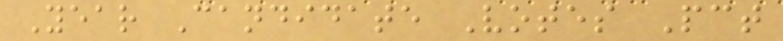Year Candidate Votes Pct
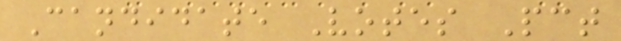Candidate Votes Pct
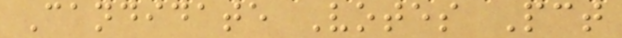Candidate Votes Pct
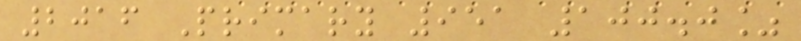2016 Primary 951 100.0%
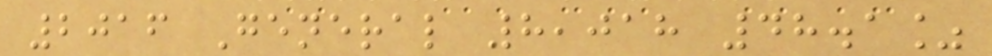2016 General 8,018 48.1%
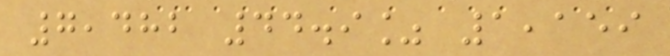7,482 44.9% 1,159
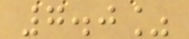7.0%
